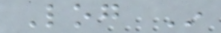Log In
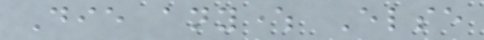Die anywhere Else
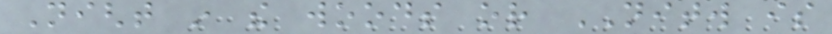Night in the woods or NITW is
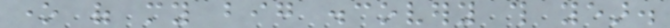one of my big discovery this year.
